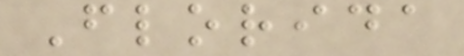Florida
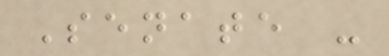Senate -
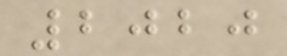2020
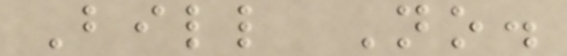Bill No.
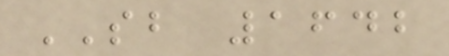SB 1642
